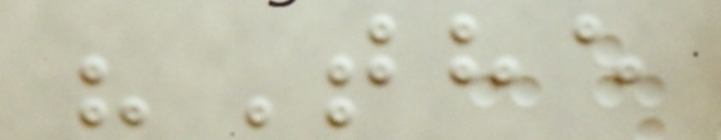"The
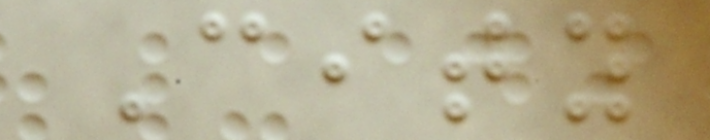City
